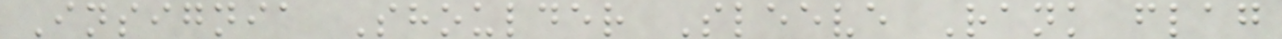Insignia Shoulder Sleeve Rank flag
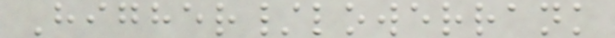Higher/lowerrank
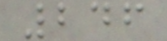246
